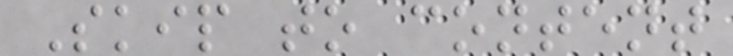Skip to content
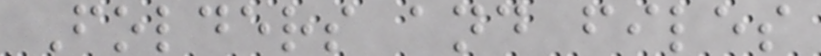Folders and files
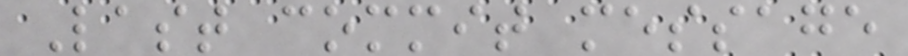Last commit message
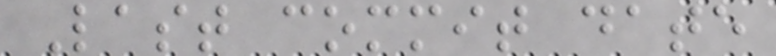Last commit date
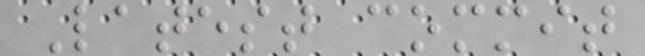Latest commit
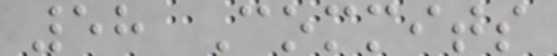58 Commits
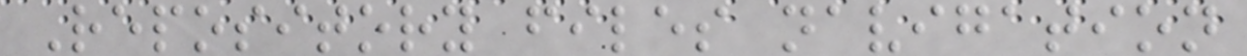Repository files navigation
